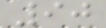90
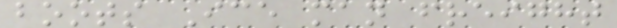boots Ice man freight
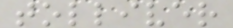tolliver
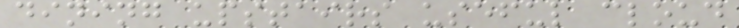dining upstairs useful cloud
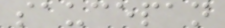saucepan
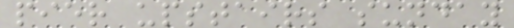pier upstairs sunday
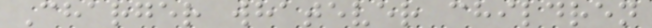Charger whatever children
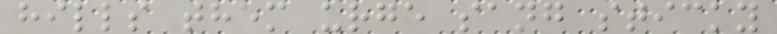hills them urge sang sticky
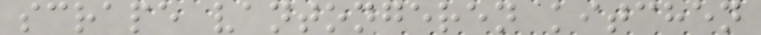scrape vantongeren kitchen
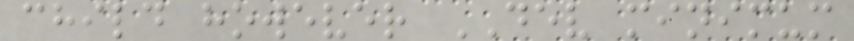child however DEV minimum
